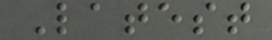Latest
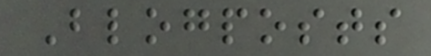Blogposts
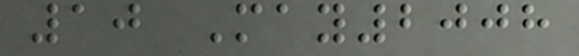10 May2008
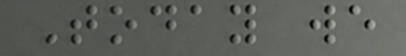Today we
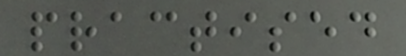practised
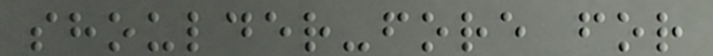shoulder-fore for
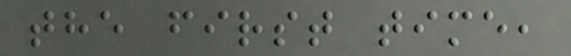the first time,
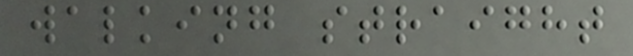walking straight
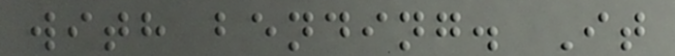with bending. It
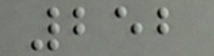252
